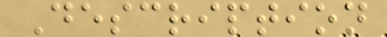Description
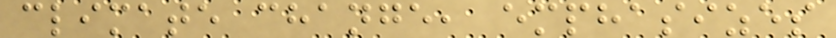climate change, emphasizes
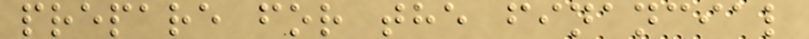prepare for the financial
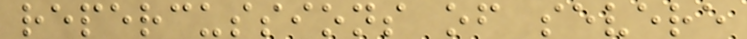repercussions of severe
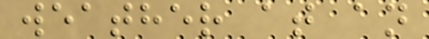weather at an
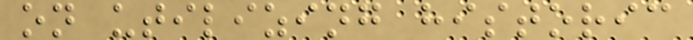on utilizing historic
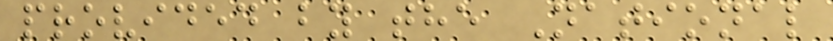provided by the National
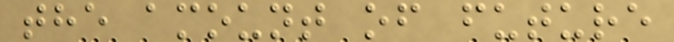the amount of future
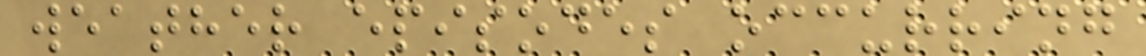weather episodes occurring
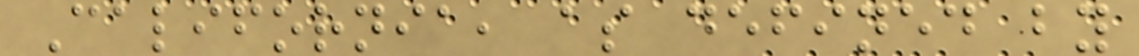California, as defined by
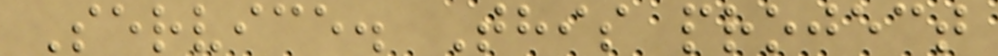Service. This project
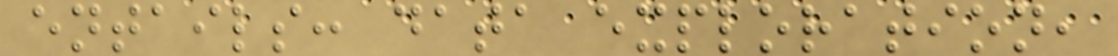entails: data exploration,
